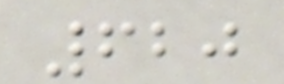620
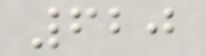620
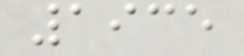1935
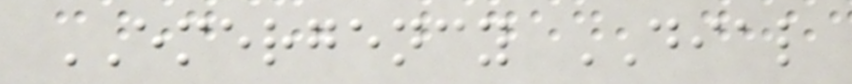EMERGENCY DIAL
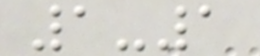1-1
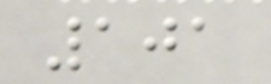101
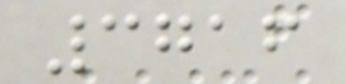3716
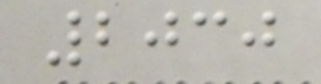2030
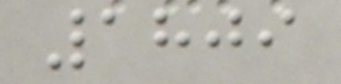1809
